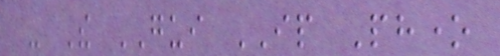- The GUI IP Phone
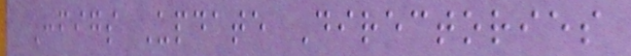Configs Update Directories
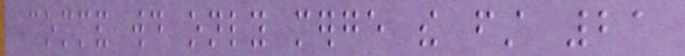command would only merge the first 21
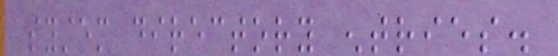system directory entries.
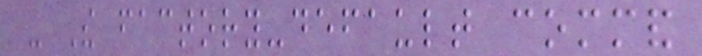- The factory-default command
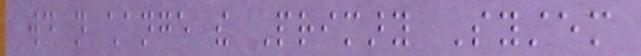would not change the Primary System
